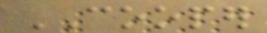COOPER
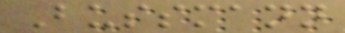Bussmann
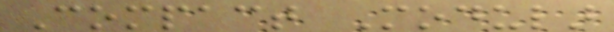Compact Modular
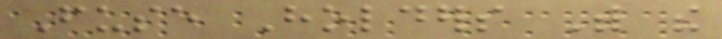Fuse Holders With the
